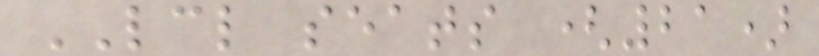LCL seats (21)
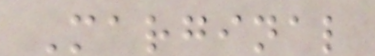Marginal
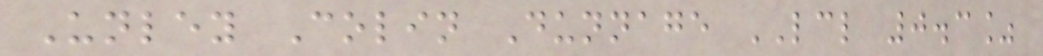Unley Colin Dunnage LCL 0.3%
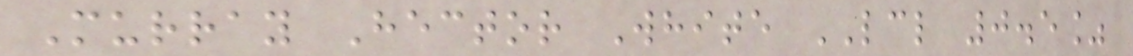Murray Hector White LCL 0.5%
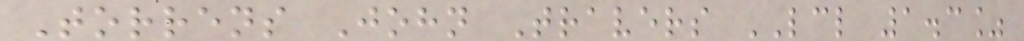Torrens John Travers LCL 1.3%
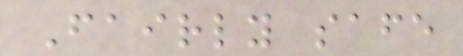Fairly safe
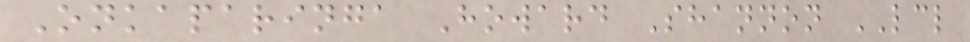Onkaparinga Howard Shannon LCL
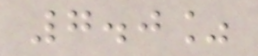7.0%
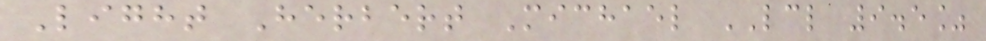Light Herbert Michael LCL 9.5%
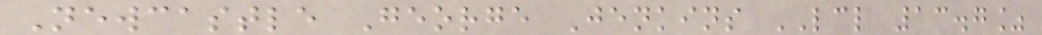Newcastle George Jenkins LCL 13.7%
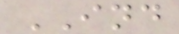IND
